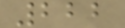222
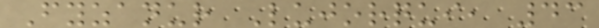Fyzanur Lujorqui, 43
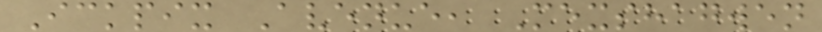Ickpix Avenue, Mexshagwen
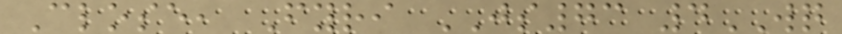Close, Fyri JS73 4WQ
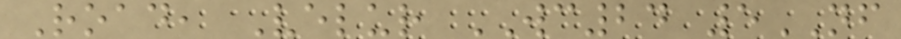Road, Velur WC24 5NF
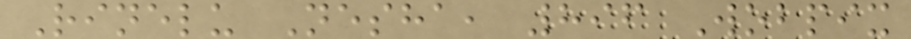Rinelu Nesha, 896 Wobpix
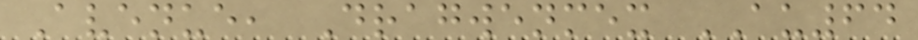Avenue, Dragwenmex AU64
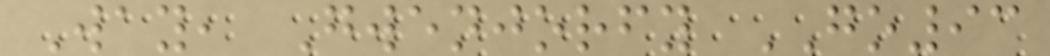Way, Gwenjorfy GO93
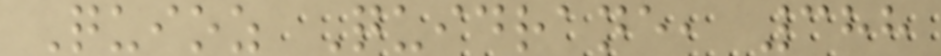Quioz Quidrane, 388
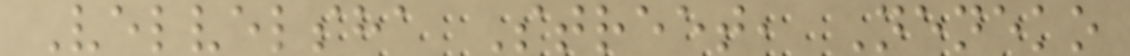Velvelsha Street, Neneko
